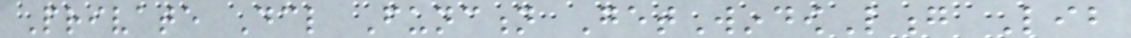Private Declare Function GetWindowLong Lib
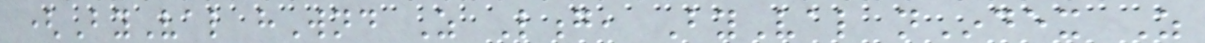(ByVal hWnd As Long, ByVal nIndex As
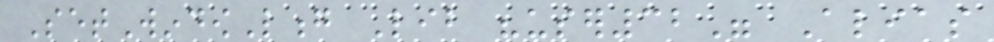SetWindowLong Lib "user32" Alias
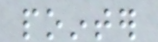pointer
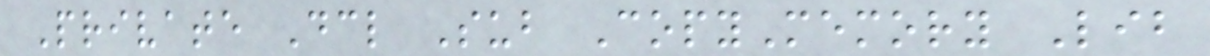Private Declare Sub CopyMemory Lib
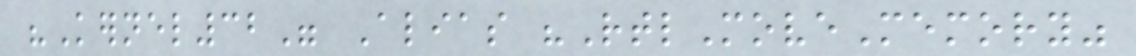"Kernel32" Alias "RtlMoveMemory"
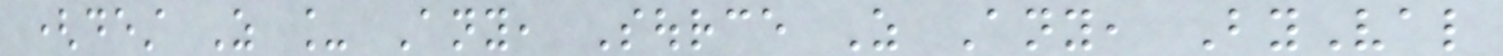(dest As _ Any, Source As Any, ByVal
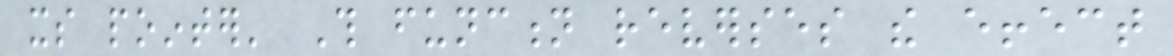its pointer' This function reverses the effect
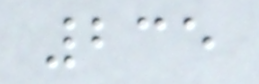235
